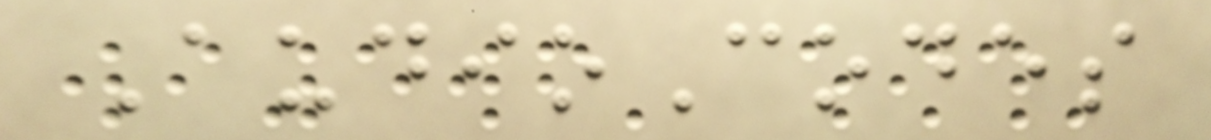AudioCodes
